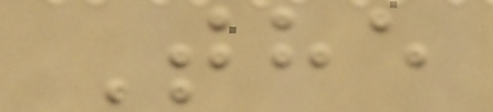The
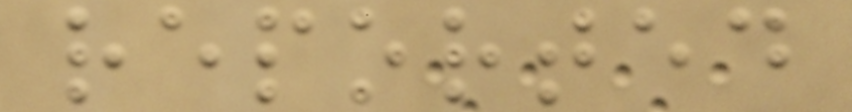reported
